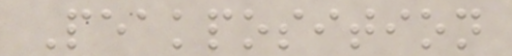Peakposition
